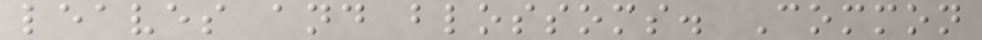leaves and blossoms. Common
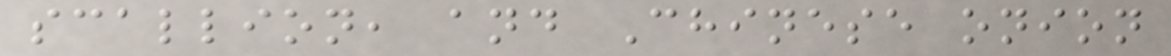scallion, and Chinese onion
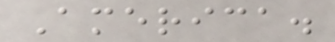America.
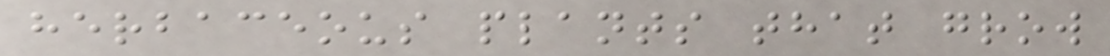herbaceous plants that grow
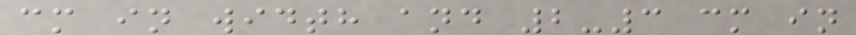cm in width and 2-3 cm in
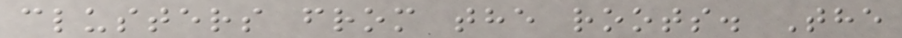clusters from the roots. The
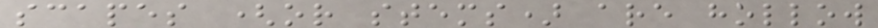scapes (or stems) are hollow
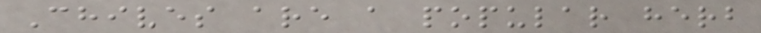Chives are a popular herb
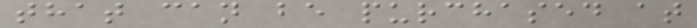that can be purchased at
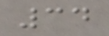34
